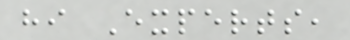hi Experts,
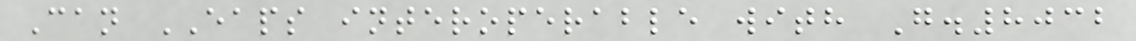Can EAPS interoperable with G.8032
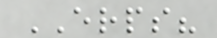ERPS?
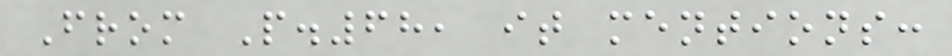From P.68, it mentions:
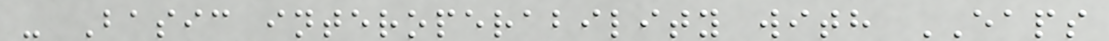- Basic interoperability with EAPS
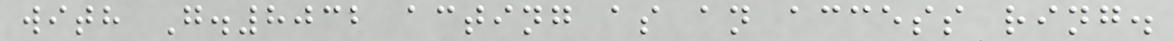with G.8032 acting as an access ring.
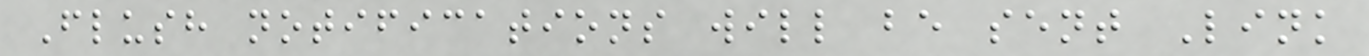Flush notifications will be sent Link
